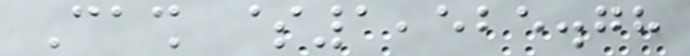Cash $1,525.78
